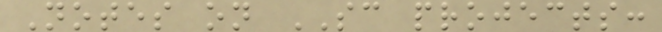Notes on SC projects:
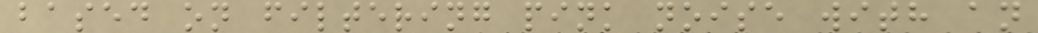based on filtering pink noise with an
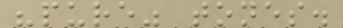"pure" tones.
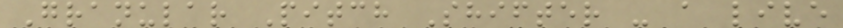Granular Pitch Shifter - a live
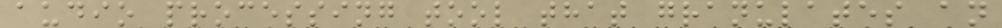audio processing tool that granulates an
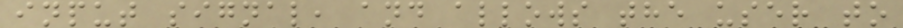input signal, and allows the user to
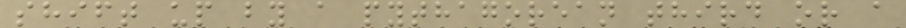shift up by a pythagorean third or a
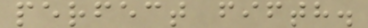perfect fifth.
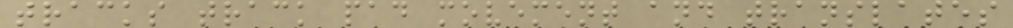tracks track pad movement and translates
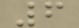6
